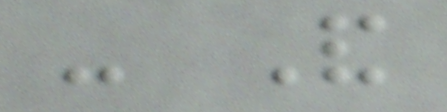- And
